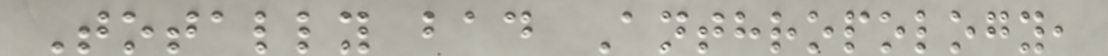Totally bad Anthropology,
